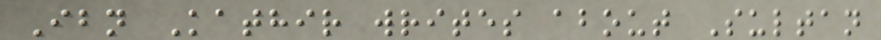Ibn Kathir writes about Sultan
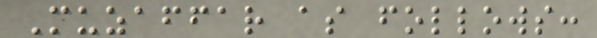Muzaffar as follows:
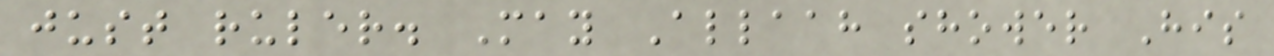just ruler. May Allaah shower His
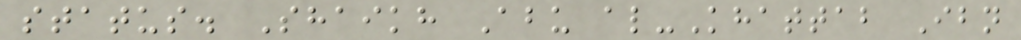status. Shaikh Abu al-Khattab Ibn
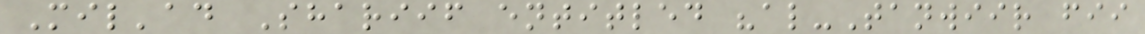Mil'ad Shariif entitled "al-Tanwiir fii
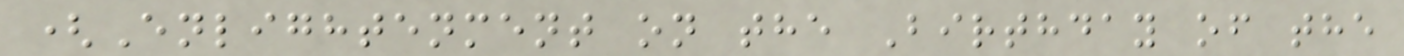(Enlightenment on the Birthday of the
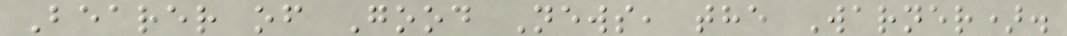Bearer of Good News, the Warner).
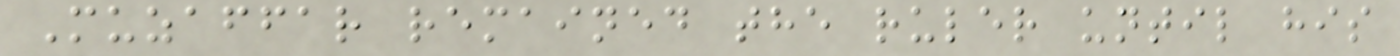Muzaffar remained the ruler until his
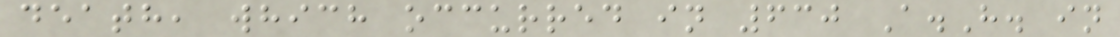death, which occurred in 630 A.H. in
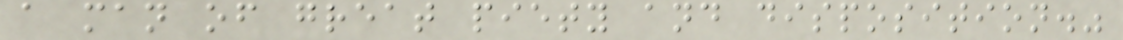a man of great piety and disposition."
